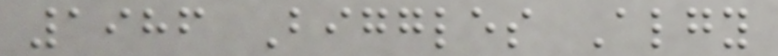1986 Biggles Algy
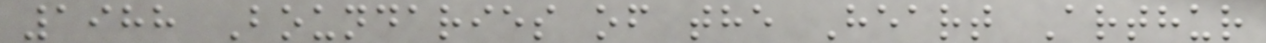1988 Boundaries of the Heart Arthur
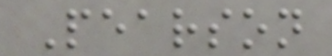Pearson
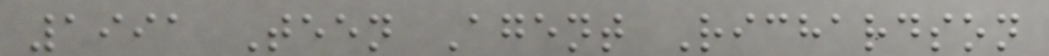1991 Teen Agent Richardson
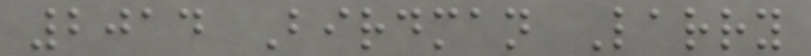2014 Birdman Larry
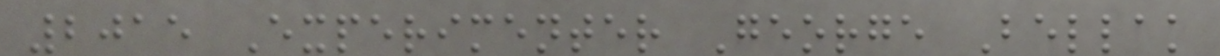2015 Experimenter George Bellak
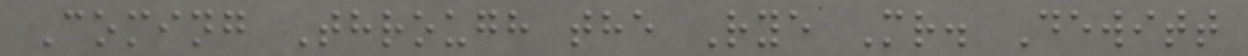Coming Through the Rye Mr. Dewitt
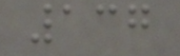137
